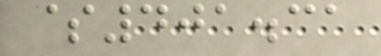$401.31
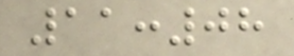11:08
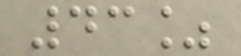43%
